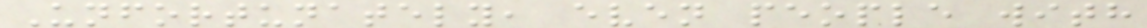Unfortunately, even people with
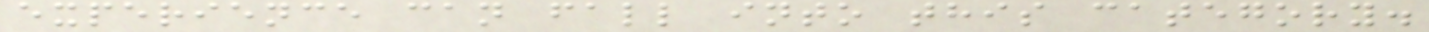experience can fall into this category.
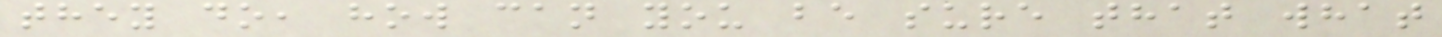they do, how can you be sure that what
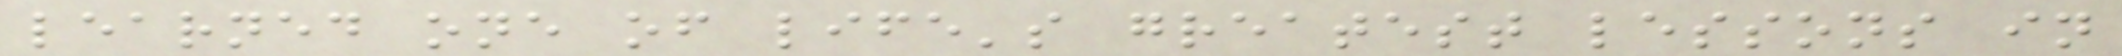learned one of life's greatest lessons in
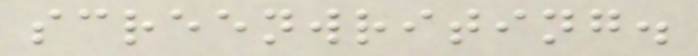screenwriting.
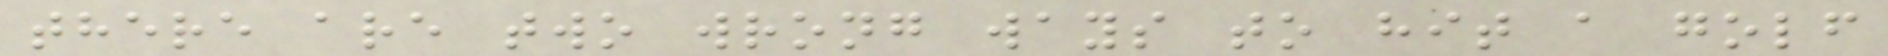there are two wrong ways to hit a golf
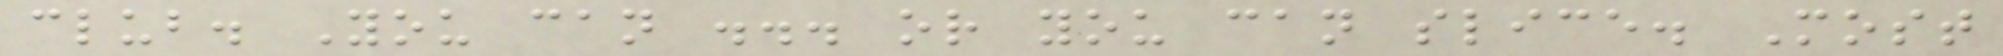club. You can ... or you can slice. Most
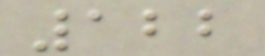122
